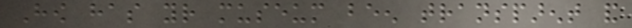How has your museum been transparent and
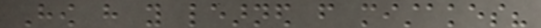How have you learned from mistakes?
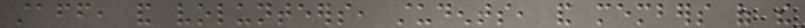staff, and volunteers, students, and members of the
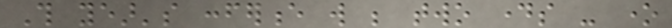This year's conference will be two days - one
